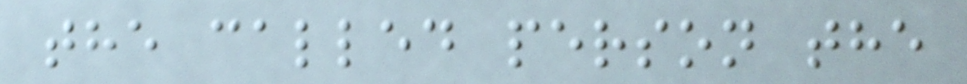the called person the
